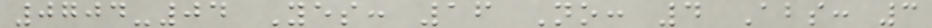0704-04 Yes: 16 No: 4 Abs: 3
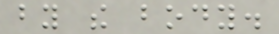by the body.
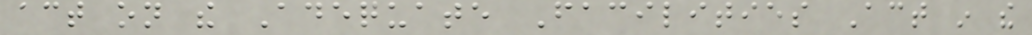act on the Adequate Facilities Act in the
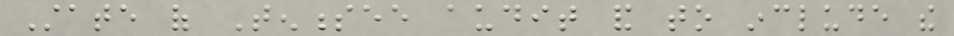State of Tennessee audit and to include the
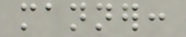manner:
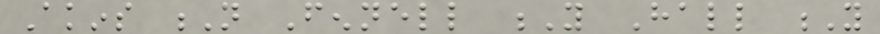Akins N Fennell Y Hall Y
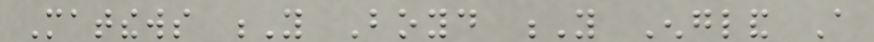Matthews Y Boyd Y England A
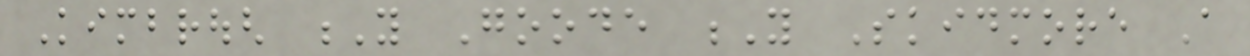Kimbrough Y Goode Y Skidmore A
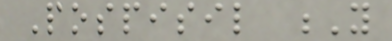Pospisil Y
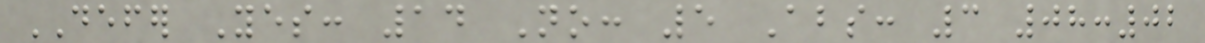DEFER Yes: 14 No: 5 Abs: 3 08:02
